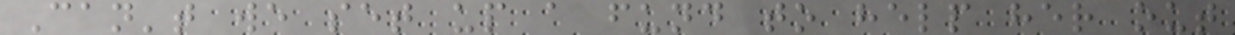Can't we set up a fund to help her out
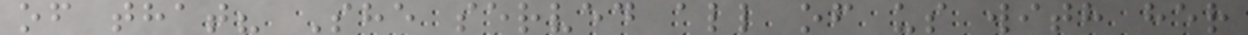of that? She served all of us with her
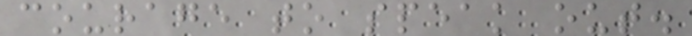courage to speak out.
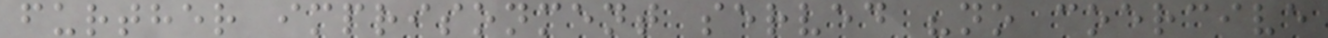further imprisonment served "no coercive
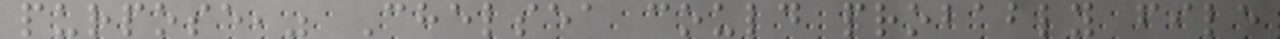purpose," Chelsea could probably file
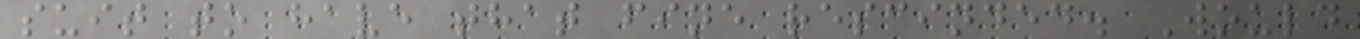suit to have that fine rescinded. Would
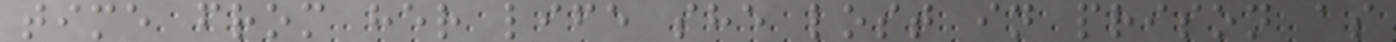time from her life she lost in prison as
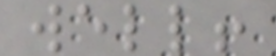well!
